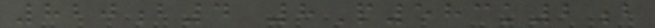820b4 8P583k2b
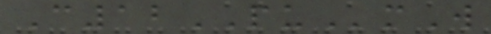C12PUmW
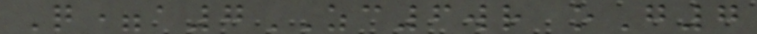Q=a7ZC6wr oG7
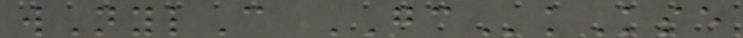wNylC GCkKse
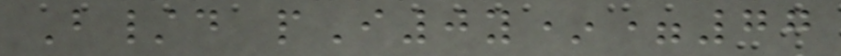B/d pI0y*=77
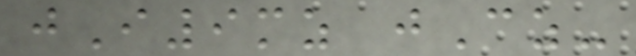jI9mz jCz-
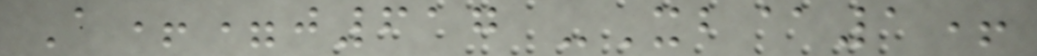A+=j617 -Xb@1+
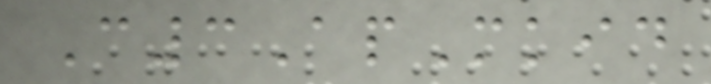C3ApMkid
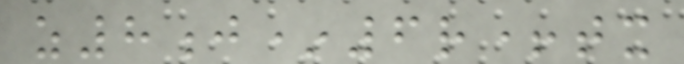z8j*6r+tx
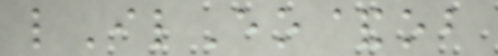lIlEo&ob
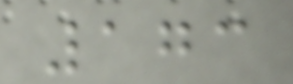173
